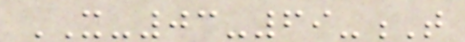IT-03-69-T
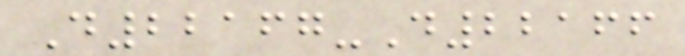D22167-D22166
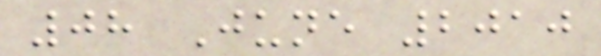08 June 2010
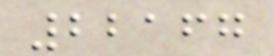22167
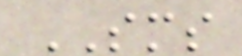SMS
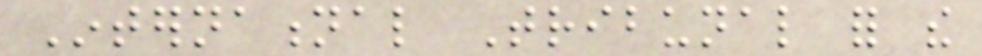International Tribunal for the
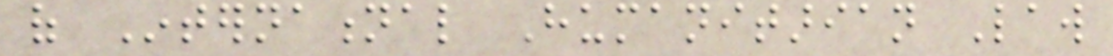of International Humanitarian Law
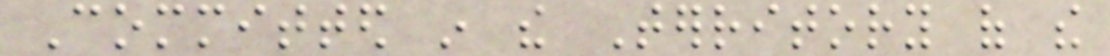Committed in the Territory of the
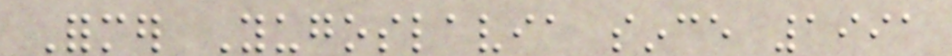Former Yugoslavia since 1991
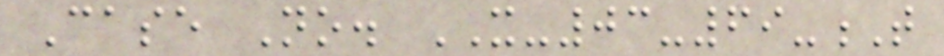Case No. IT-03-69-T
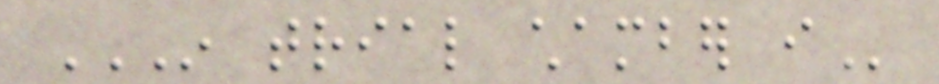IN TRIAL CHAMBER I
